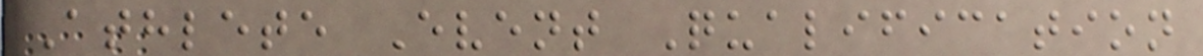Athlete Event Qualification
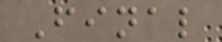Final
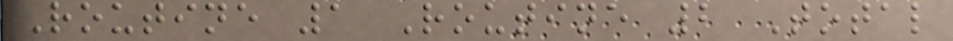Routine 1 Routine 2 Total
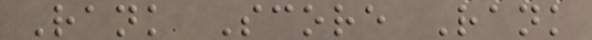Rank Score Rank
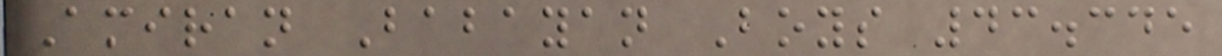Amiran Babayan Boys 43.345
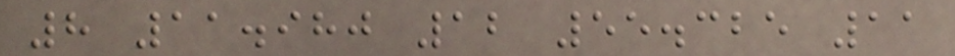8 11.980 12 55.325 11
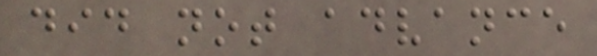did not advance
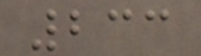233
